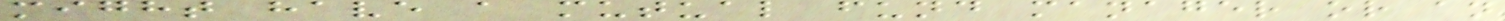might have a mutual fund manager or an
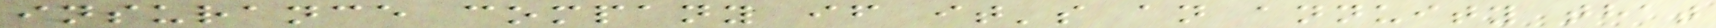insurance company if it's an annuity that
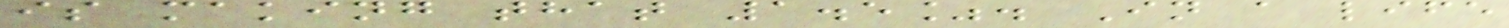is making that 1.5%. In a life
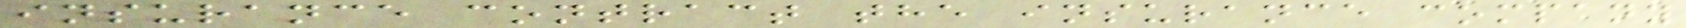insurance contract the insurance company
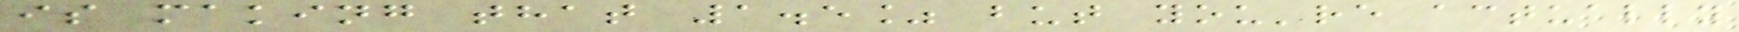is making that 1.5% but you're actually
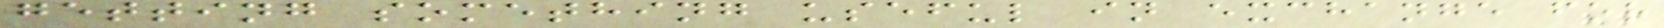getting something useful in exchange for
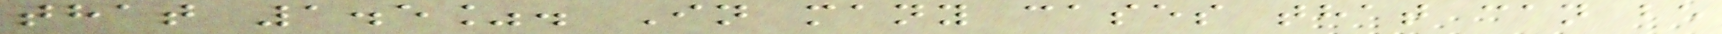that 1.5%. In many cases that can be
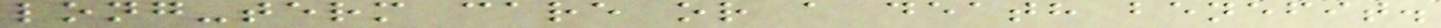long-term care or a death benefit.
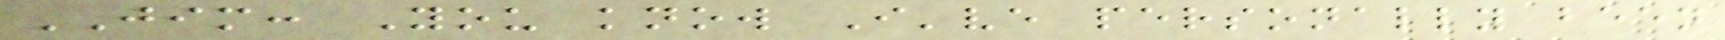JIM: You know I've personally been
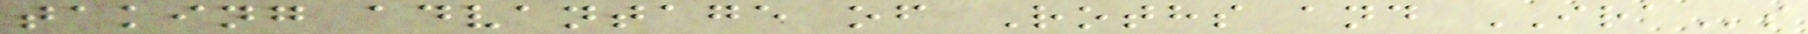taking advantage of Roths and IRAs
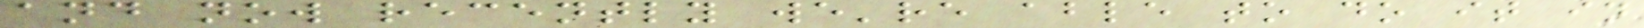and now recently we're able to do it in
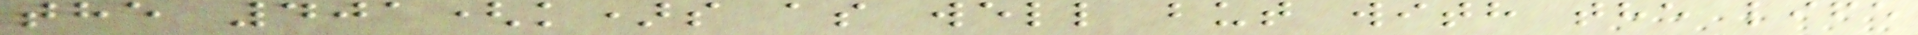the 401(k)s as well but with the life
